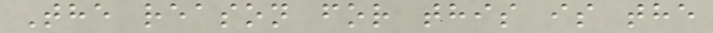The reason for this is the
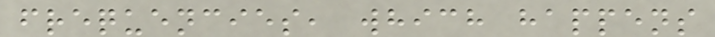frequencies, which happens
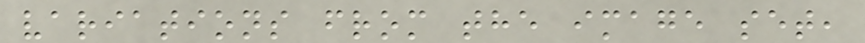variations from the image set,
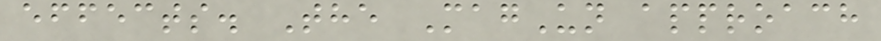effects. The MagUn approach
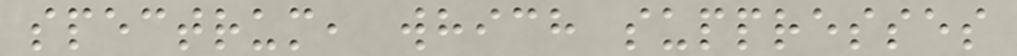spectrum, which suppresses
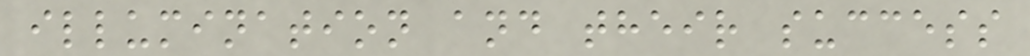illumination and their success
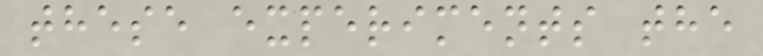these experiments the
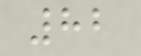82
